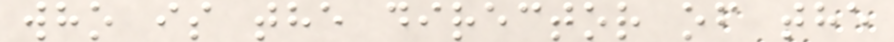who is the director of the
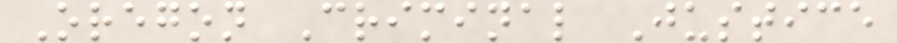Oregon Criminal Justice
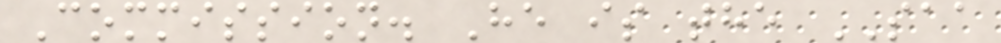Commission. He is the SAA
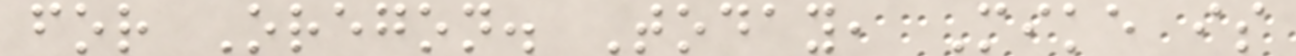for Oregon. Today, Mike is
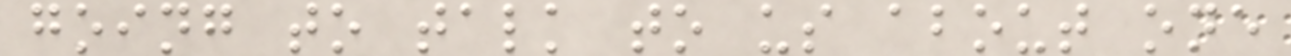going to talk to us about one
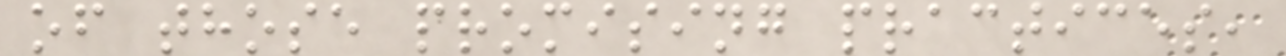of those promising practices,
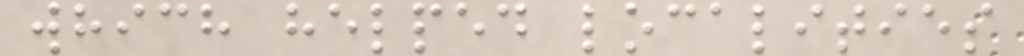which helped localities
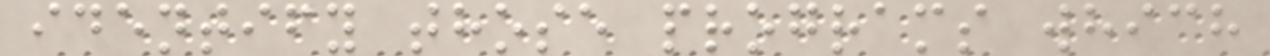identify those programs which
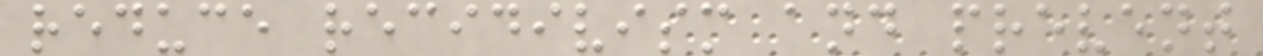reduce recidivism and prevent
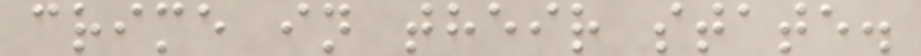crime in their state.
